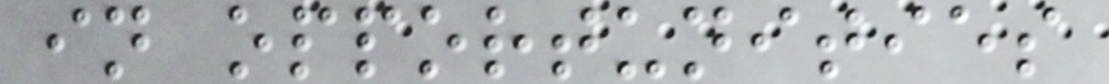in opportunities
